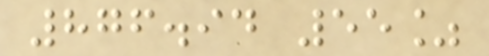876.94 55%
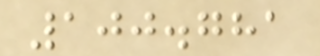100.781
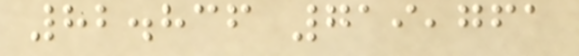82.836 719,761
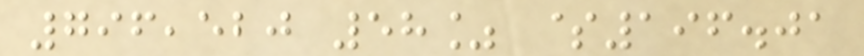796,520 58% $196.01
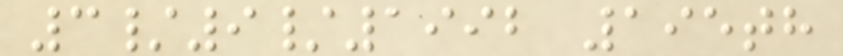3/9/1992 195th
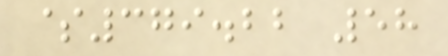$379.22 58
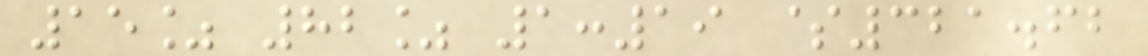15% 82% 1:19 $321.62
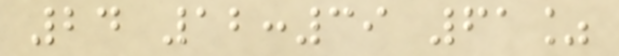24 12:39 61%
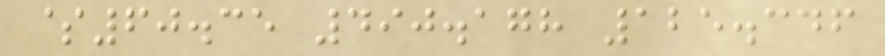$60.35 490.178 125.346
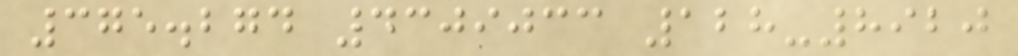375.274 4309033 128-8920
